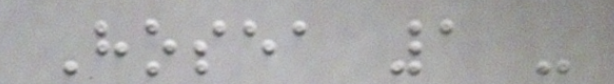Hosea 1 -
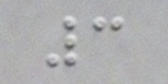3
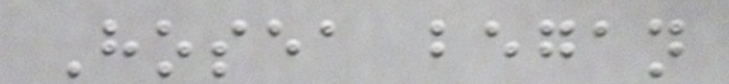Hosea began
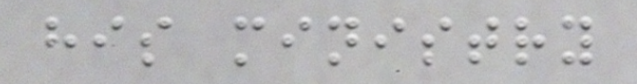his ministry
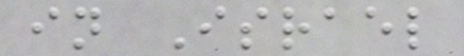in Israel
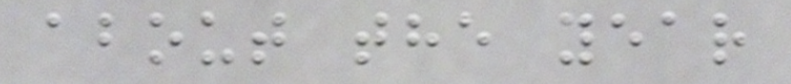about the year
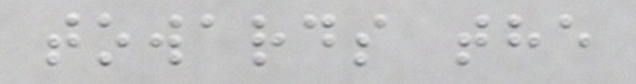towards the
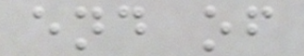end of
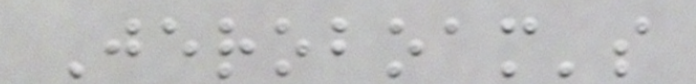Jeroboam's
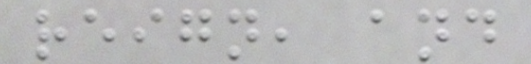reign, and
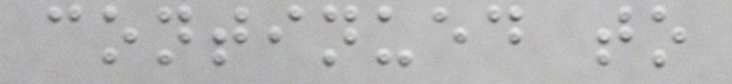continued to
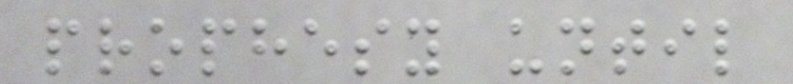prophesy until
